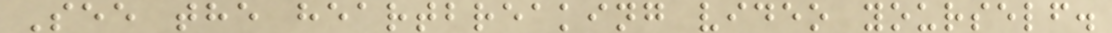See the heartbreaking video yourself.
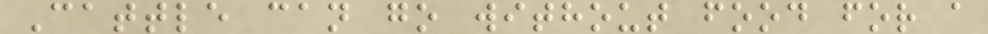Cattle can go without food for a
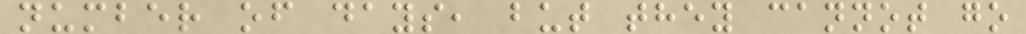number of days, but they cannot go
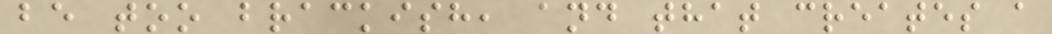be too brackish, and that creates a
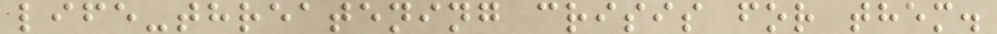life-threatening crisis for them.
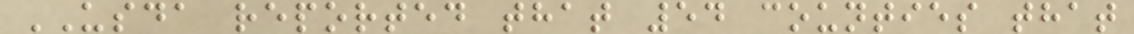USDA reported that 54 counties that
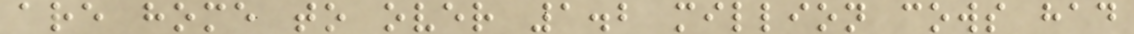are home to over 1.2 million cows had
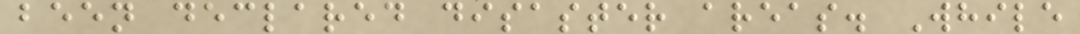been declared disaster areas. While
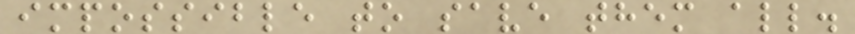impossible to save them all.
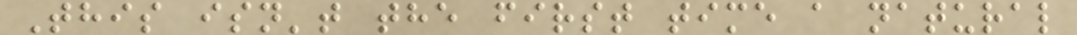This isn't the first time a natural
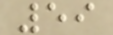59
